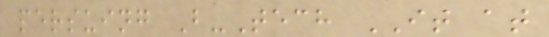persuing B-Tech IT at
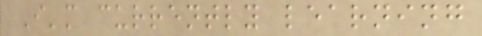I'm currently learning
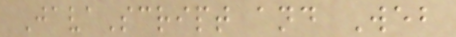JavaScript and Web
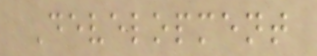Development
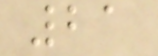21
